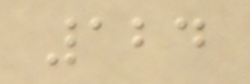124
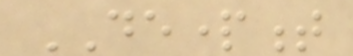DEPARTMENT
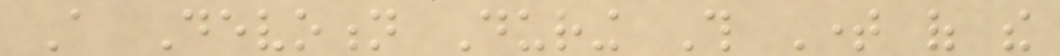A Devotion During This Time of the
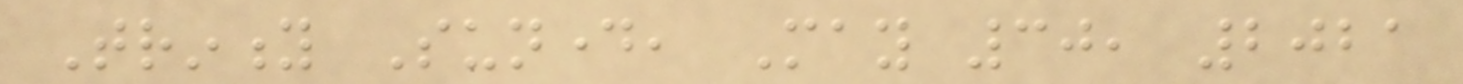Trinity Sunday, May 30, 2021
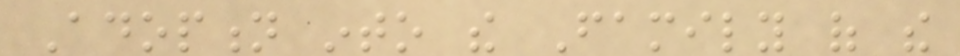Adoption into the Family of the
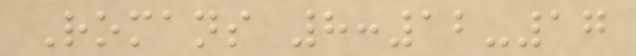Romans 8:12-17
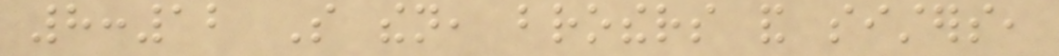8:12 So then, brothers and sisters,
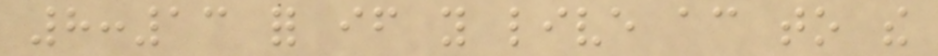8:13 for if you live according to the
